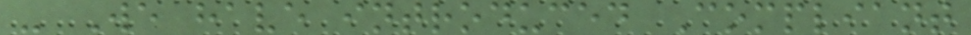- We have introduced Compliant
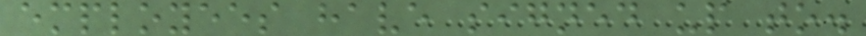employees have signed up to.
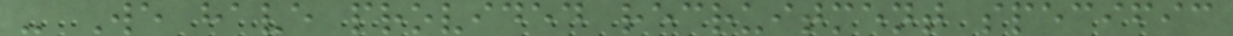- We have provided recruitment specific
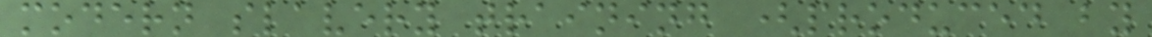modern slavery training (produced by
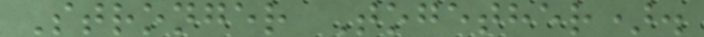Stronger Together).
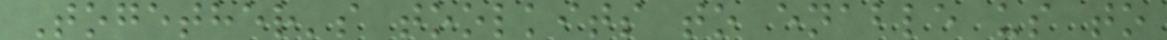Together's toolkits to enable us to
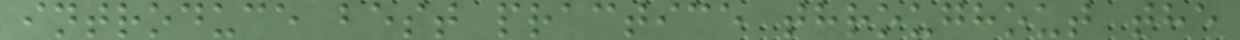introduce best practice throughout the
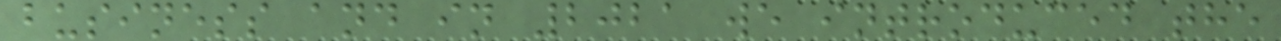business and in 2021 we introduced the
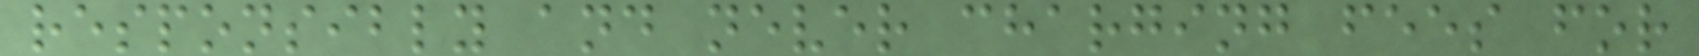responsibly and never charging fees for
